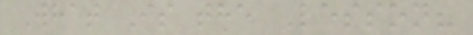What Is the Lesson?
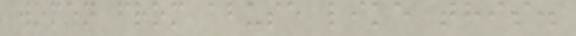women from abuse like this.
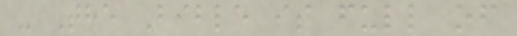- The Bible is full of
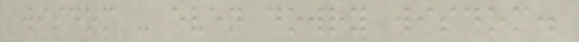wisdom - even dowry wisdom.
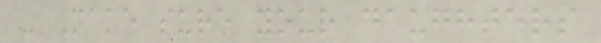- Make sure your daughters
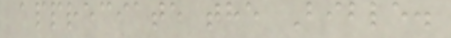appreciate the Bible.
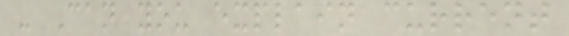- Can you explain current
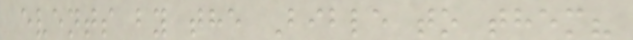events by the Bible to them?
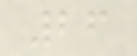26
